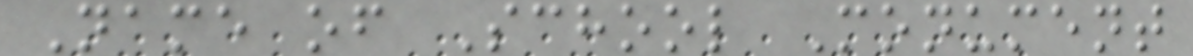Name of School Monument
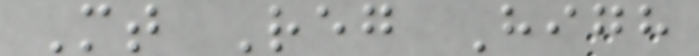Mt Reg High
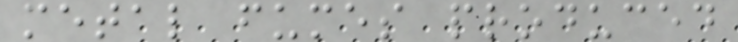metal fumes produced
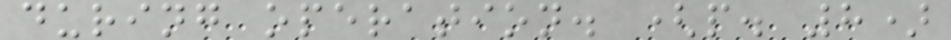during operation. (p. 8)
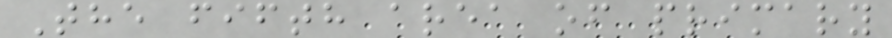The fifth area of primary
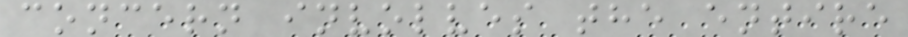concern involves the entire
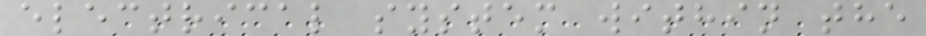electrical system within the
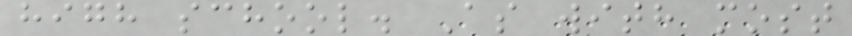high school. As with most
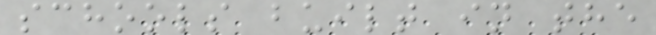schools built in the
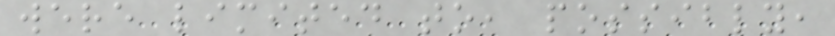were limited to, possibly,
